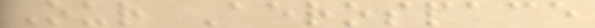Our Aerospace
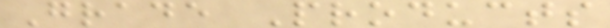Grade Products
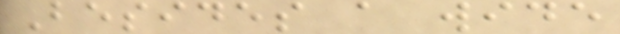Besides a wide
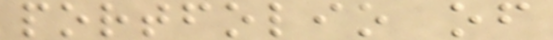portfolio of
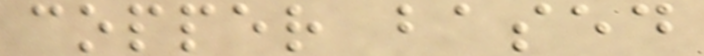copper based
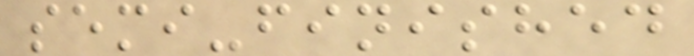semi-finished
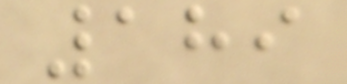189
